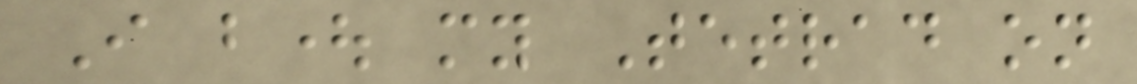I bought my Tetrad on
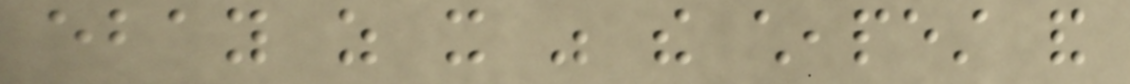ebay as it was the cheapest and
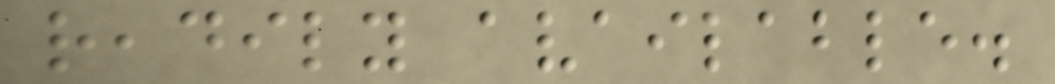readily available.
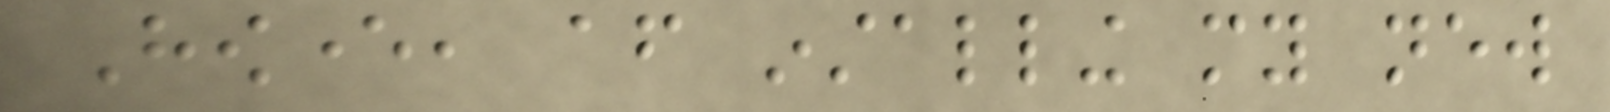However, after installing my new
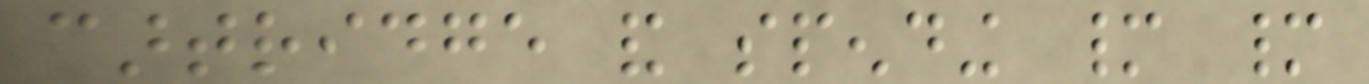cartridge and spending many many
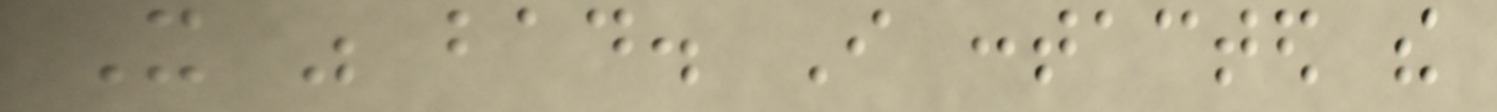It was bad. I contacted the
